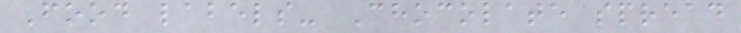Food labels- Chocolate spread
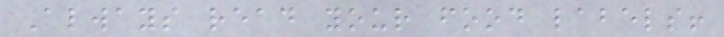Always read your food labels!
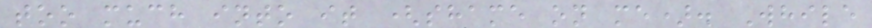too much into it (shame on me). While
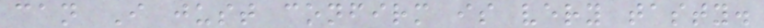can I just confirm is very tasty.
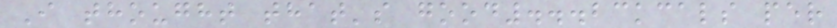I thought that's good...23kcals per
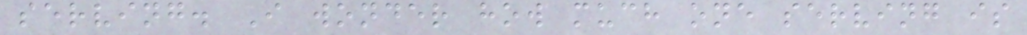serving. I wonder how much one serving is
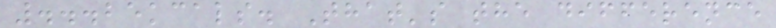...25kcals. That's the difference
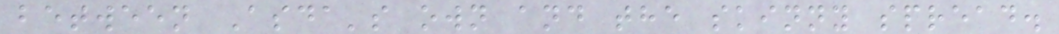between Asda's own and the skinny spread.
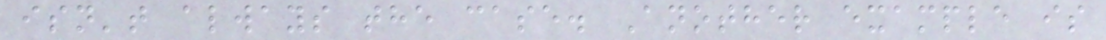isn't always the case. Another example is
